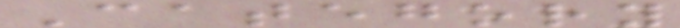Category
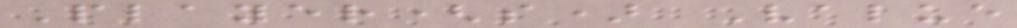Player(s) Value
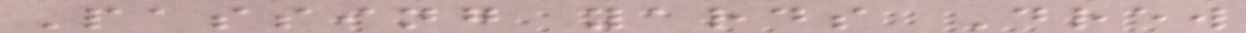Passing yards Drew
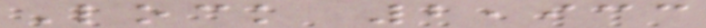Lock 2,933
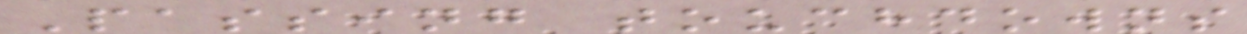Passing touchdowns
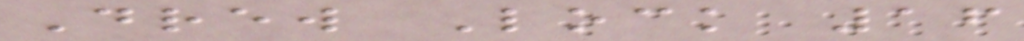Drew Lock 16
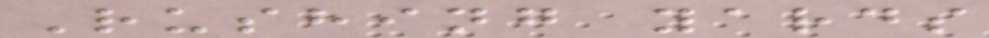Rushing yards
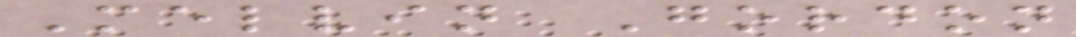Melvin Gordon
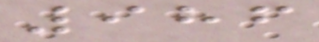986
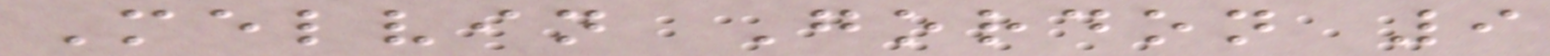Melvin Gordon 9
